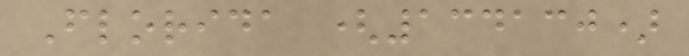Florida (134130)
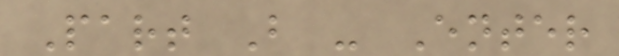Part B - Enter
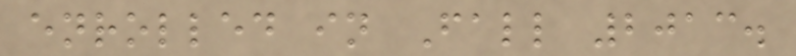enrolled in Fall 2013.
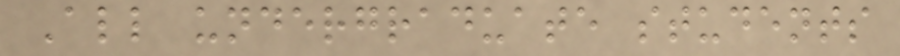All undergraduate students
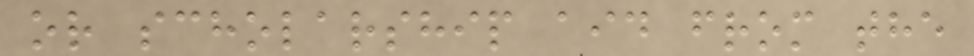or scholarship aid from the
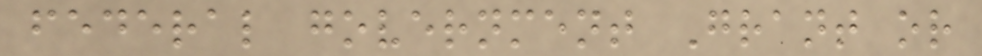federal government Grant or
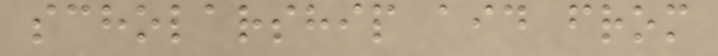scholarship aid from
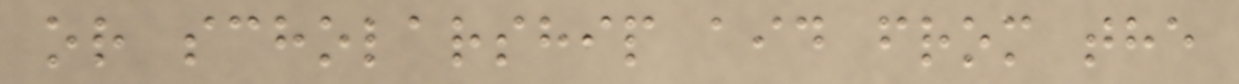or scholarship aid from the
